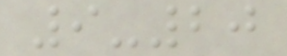9-20
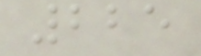225
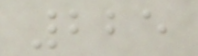225
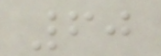60
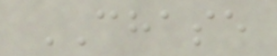CHASE
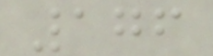176
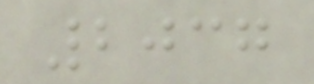2037
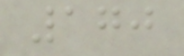170
